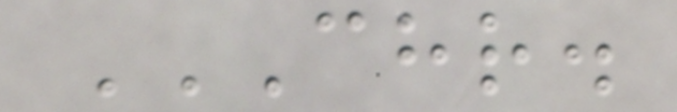CHR.
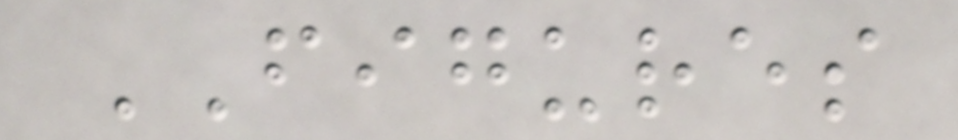FIGURES
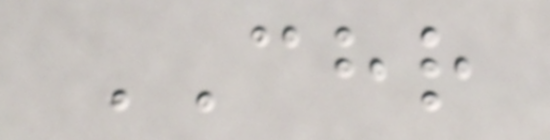CHR
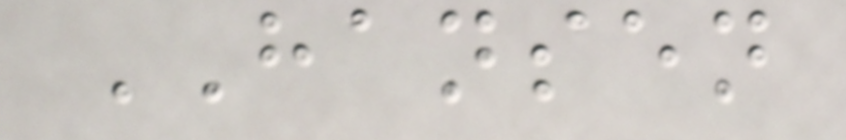HANSEN
